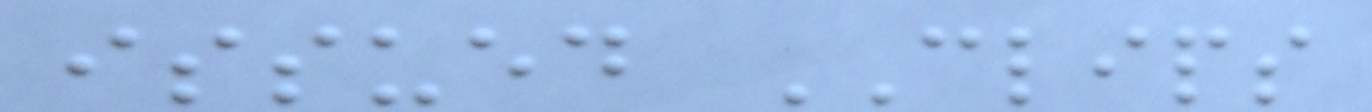issued CLIPS
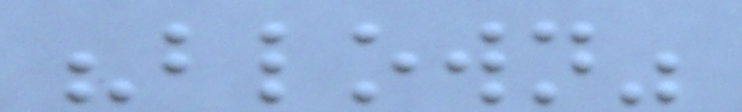"blown"
